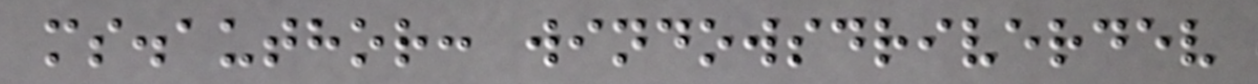ms.author: windowsdriverdev
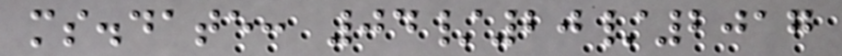ms.date: 04/20/2017
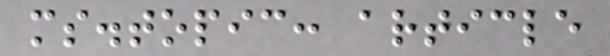ms.topic: article
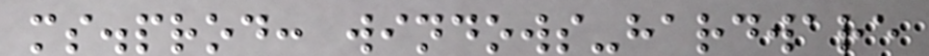ms.prod: windows-hardware
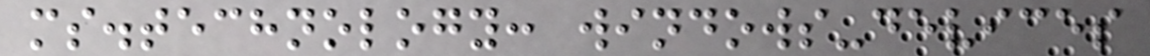ms.technology: windows-devices
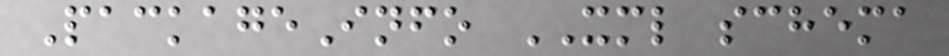PackageInfo XML schema
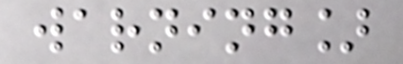warning]
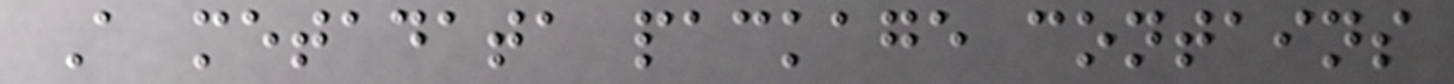A metadata package contains
